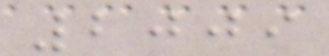2009
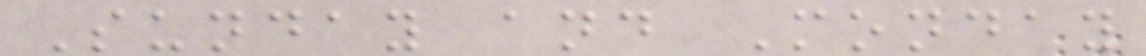Sunday and Monday
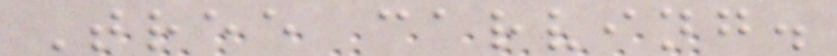Tree carving.
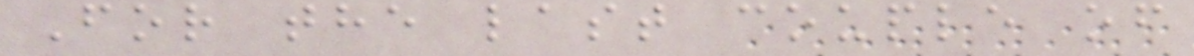For the last couple of
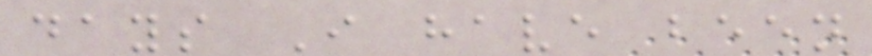days I have been
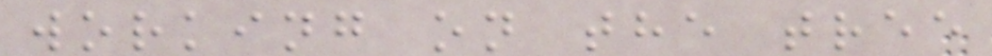working on the tree
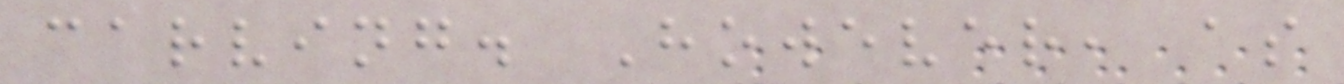carving. However, as
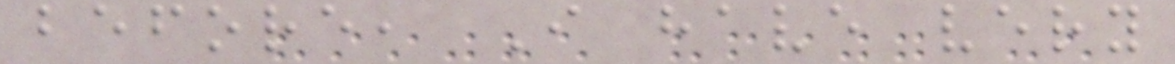before, I have very
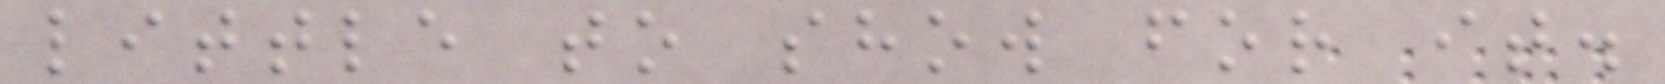little to show for it.
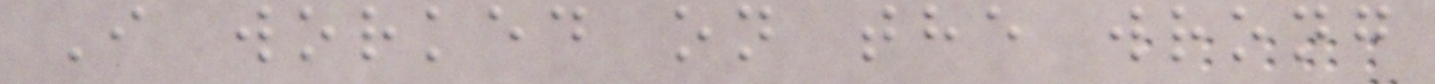I worked on the wrong
